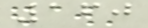160
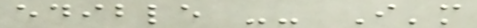edible -- I'm
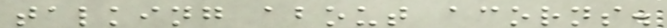talking about acorns.
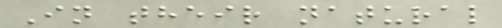In their natural
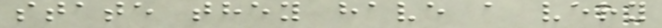state they have a very
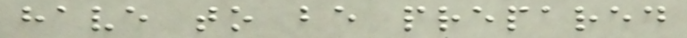have to be prepared
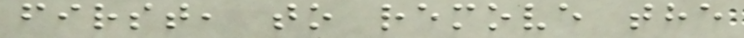first, to remove the
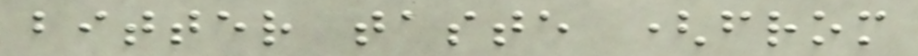bitter taste (from
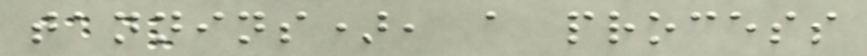tannins), a process
